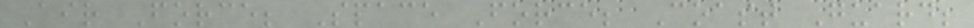Air Force; Space Force; Coast Guard;
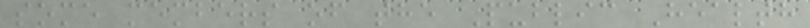some members of the Public Health
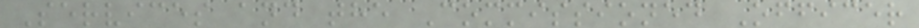Services and the Commissioned Officer
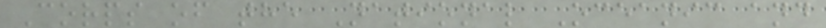Corps of the National Oceanic and
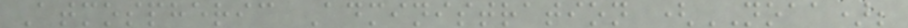Atmospheric Administration (NOAA);
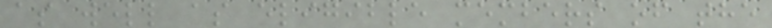as well as eligible members of the
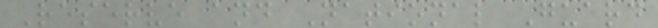Reserve and National Guard
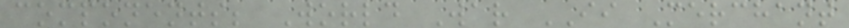components; World War II Merchant
